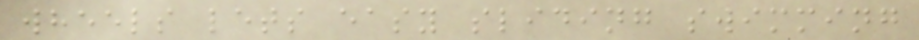wheels lets easy sliding swimming
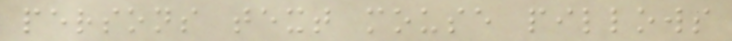persons text mouse pillows
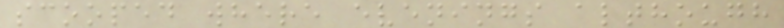scooped where evenings although
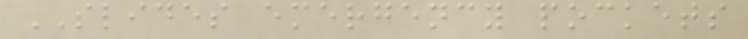SLIDES emergency pockets
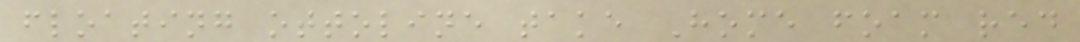floating ottoline take Home foam red
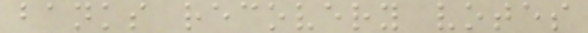banks recovery votes
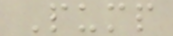Pump
